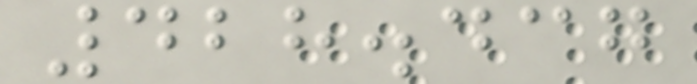428.437
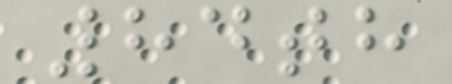84th
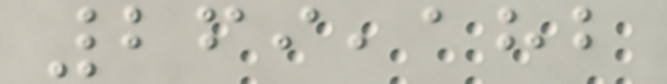269,182
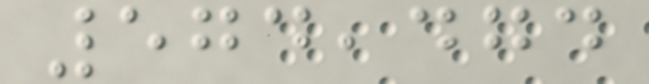574,474
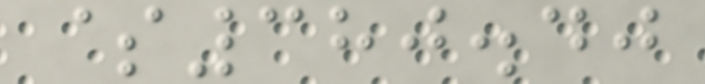$380.40
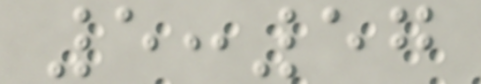5:57
